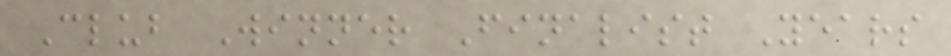Club Winner Finalist Years
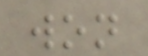won
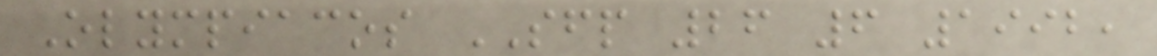Olympiacos SFP 26 6 1992,
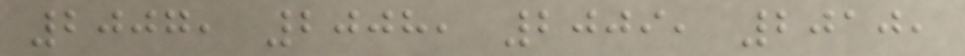2007, 2008, 2009, 2010,
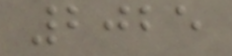2025
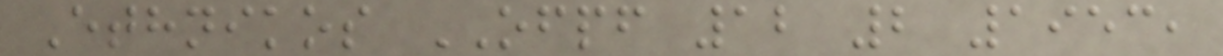Ethnikos OFPF 12 2 1953,
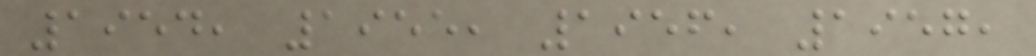1954, 1955, 1956, 1957,
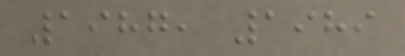1987, 1989
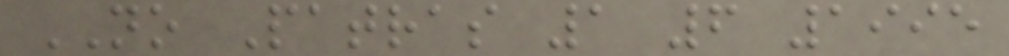NO Patras 1 6 1995
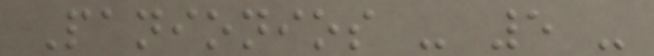Panionios - 5 -
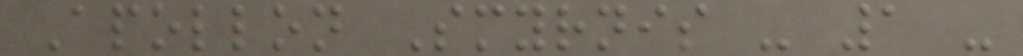Apollon Smyrnis - 1 -
